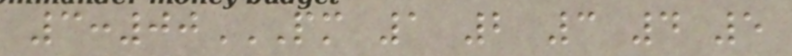3:00PM 1 2 3 4 5
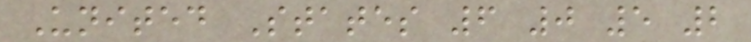United States 6 0 5 2
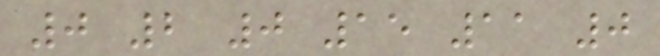0 2 0 15 11 0
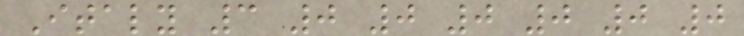Italy 3 0 0 0 0 0 0
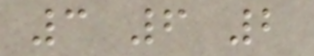3 6 2
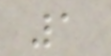1
